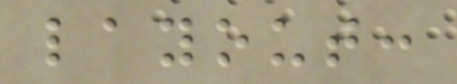layout:
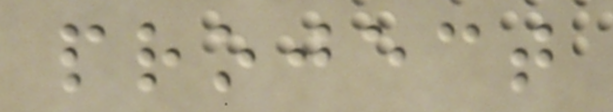project
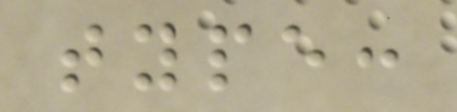type:
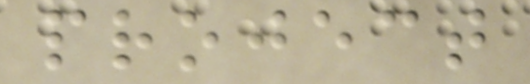project
